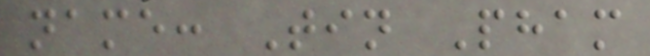name: Tin Pham
